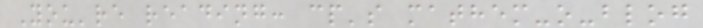You're reading: cp's mathem-o-blog
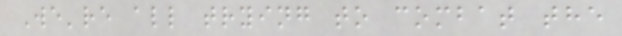We're all trying to combat the
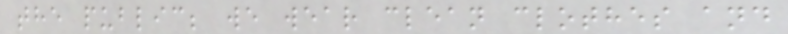the public; we wear clean clothes and
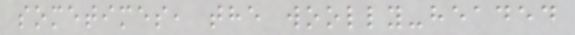sometimes, the woolly-headed
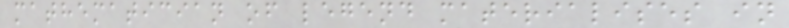mathematician of legend materialises in
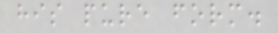his pure form.
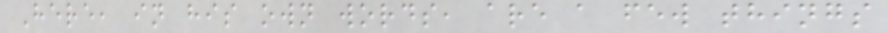Here, in his own words, are a few things
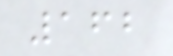162
